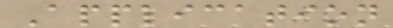Application
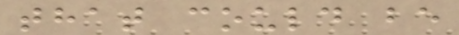that could be
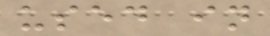used in
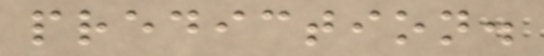prediction.
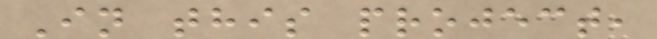In this project,
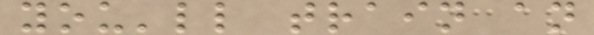you'll train an
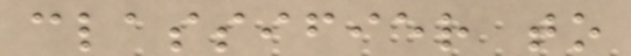classifier to
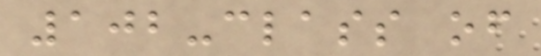102-class of
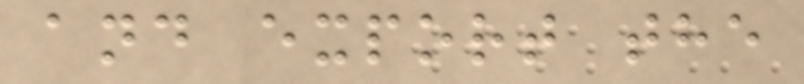and export the
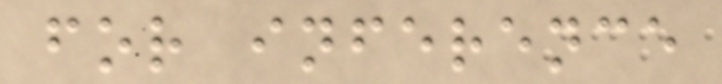for inference
